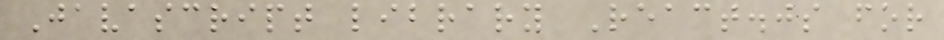Javascript library React.js for
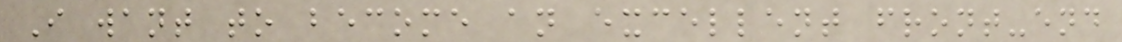I want to become an excellent front-end
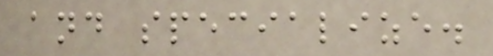and specialize.
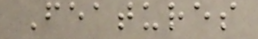Features
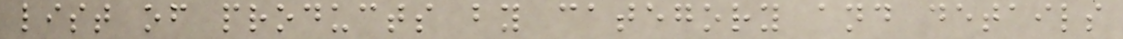list of products by category and details
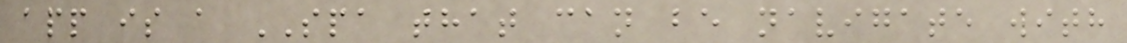app is a SPA that can be navigate with
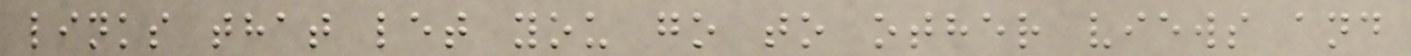links that let you go to other views and
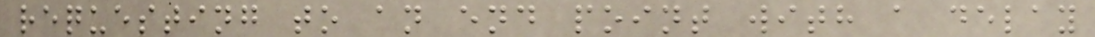requesting to an end point with a delay
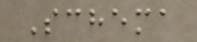Schema
